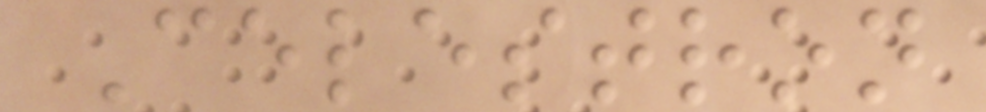Celestron
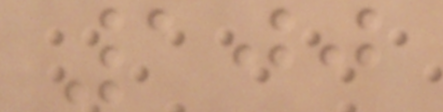100
